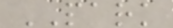PARK
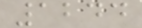1244
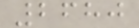2680
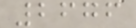2676
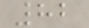82
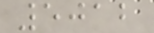5012
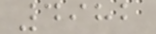4982
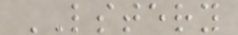LSTERY
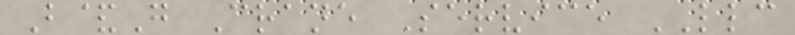B&G Crane Service LLC
